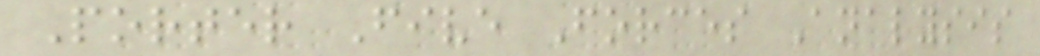Porter Five Forces Analysis
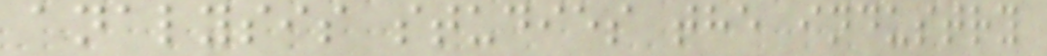analysis studies the industry
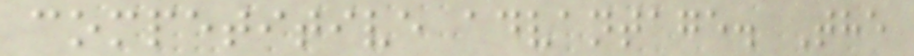competitive advantage. The
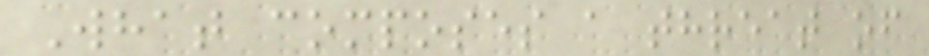What composes a threat of
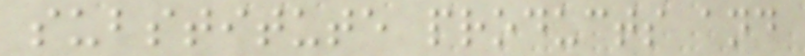substitute products and
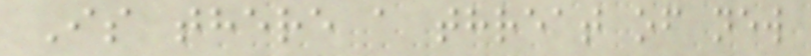Is there a threat of new
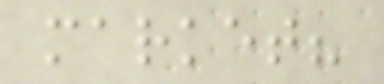market?
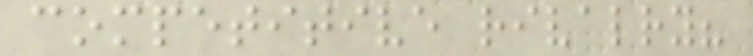competitive rivalry?
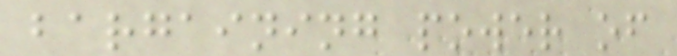bargaining power of
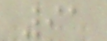91
